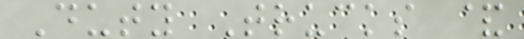Duty Trucks &
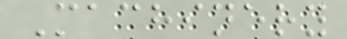Machinery
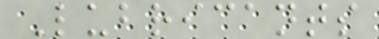Lubricants
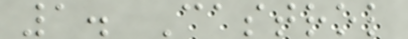1. Castrol
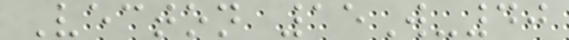Vecton 15W-40
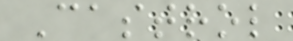Castrol
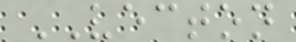VECTON
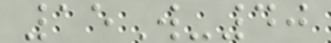15W-40
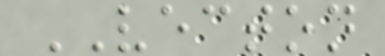VECTON
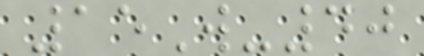15W-40
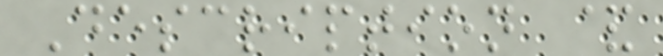Description &
